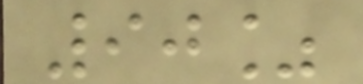90%
